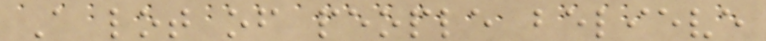A lot of people believe
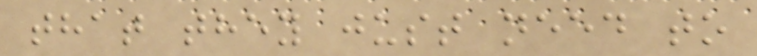that they just need to
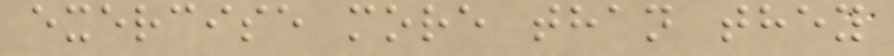exercise more than they
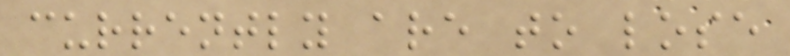currently are to lose
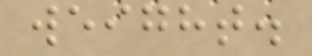weight.
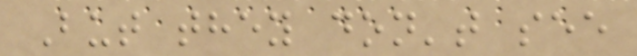But they don't see
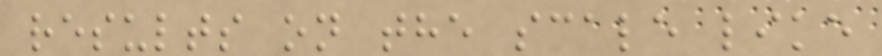results on the scale like
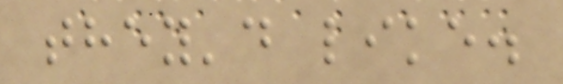they'd like.
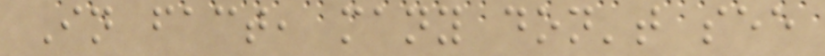In fact, many don't see
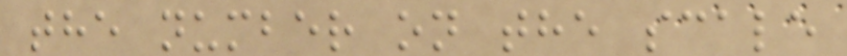the number on the scale
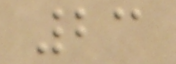23
